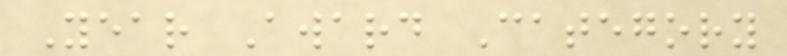Year Award Category
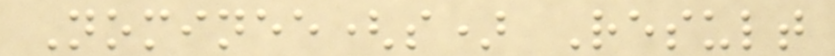Nominee(s) Result
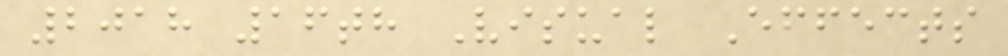2018 16th Visual Effects
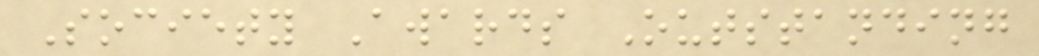Society Awards Outstanding
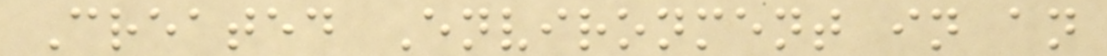Created Environment in an
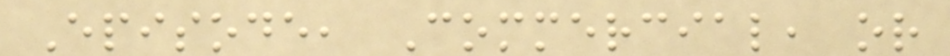Episode, Commercial, or
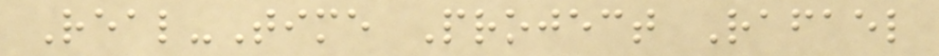Real-Time Project Rafael
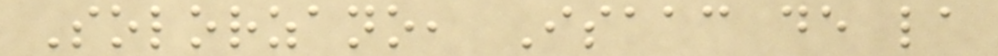Solorzano, Isaac de la
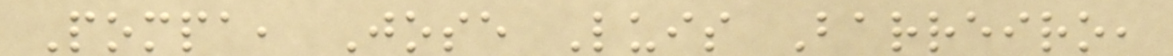Pompa, Jose Luis Barreiro,
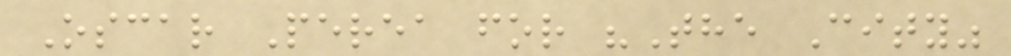Oscar Perea for "The City"
